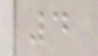4
